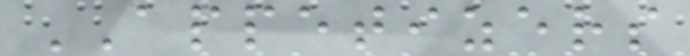APPETIZERS
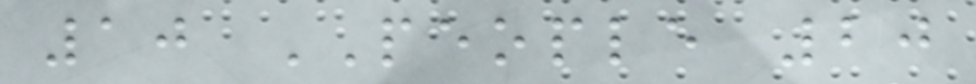10 PEOPLE 20
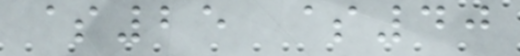$25 $40
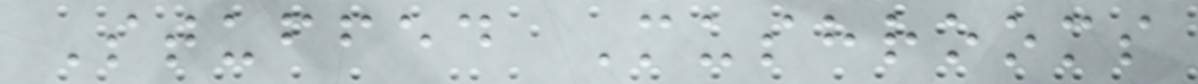Stuffed Mushrooms
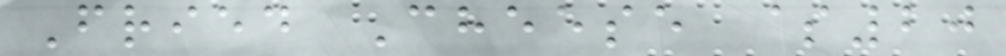Fried Cheese $20
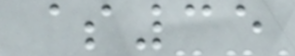$35
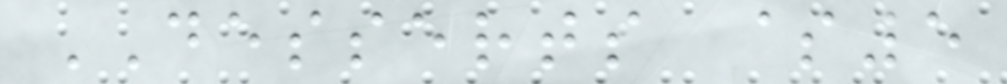DESSERTS $5
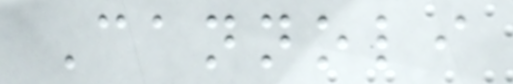Cannoli
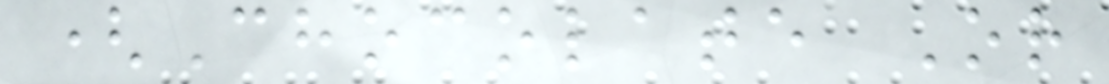(Chocolate Or
